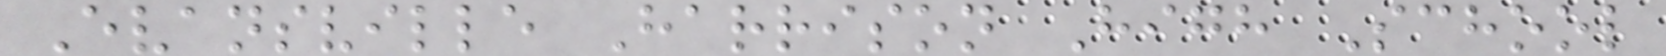Evansville Harrison High School
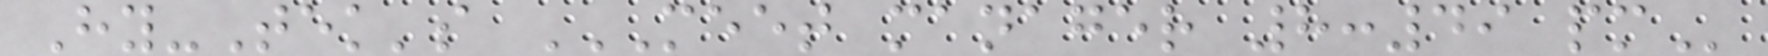Hy-Tek's MEET MANAGER 8:49 PM
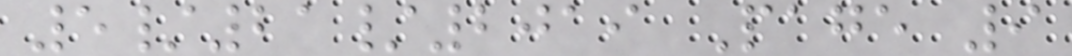5/21/2019 Page 9
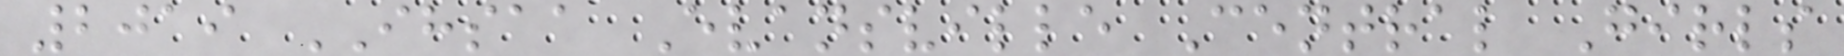2019 IHSAA Evansville Central Girls
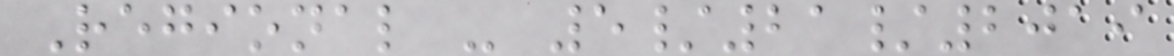Regional - 5/21/2019
